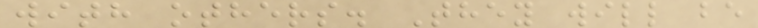with others. They will be
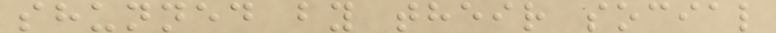shunned by their social
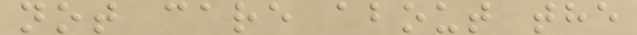not care about the
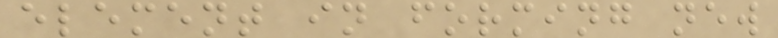element in forming new
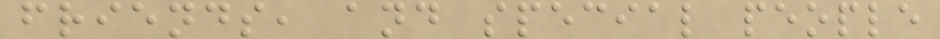friends, and special people
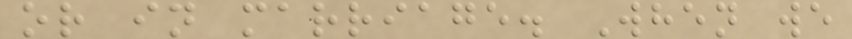or in marriage. When we
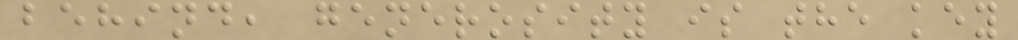behind, generosity is the key
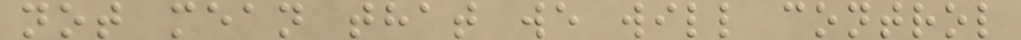not mean that we will control
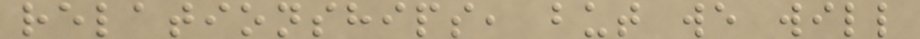relationships, but we will
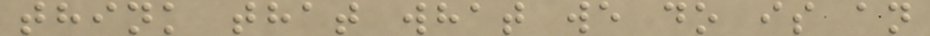think that what we do is an
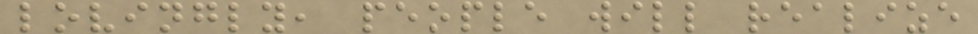lovingly, people will realize
